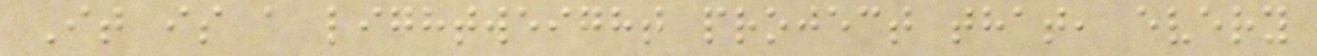It is a lightweight project that, every
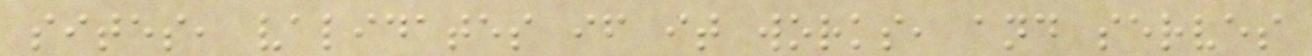sites, validates if it works, and serves
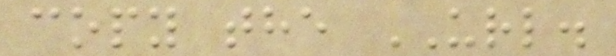copy the URL.
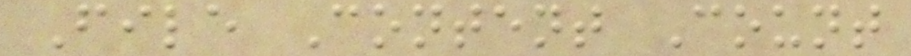File Content Count
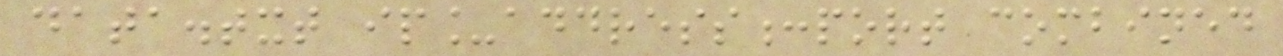data.txt ip_address:port combined
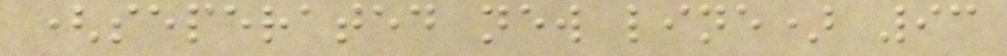(seperated new line) 93
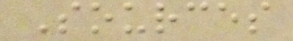Sources
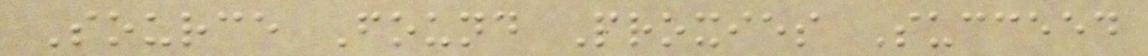Source Found Proxies Succeed
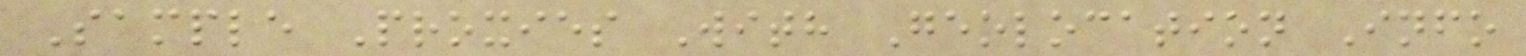Sample Proxies With Geolocation Info
